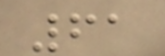61
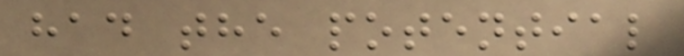had the potential
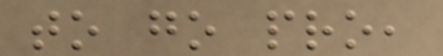to go pro,
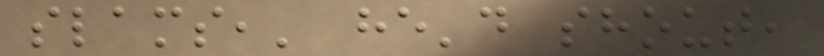slams,' he'd shout,
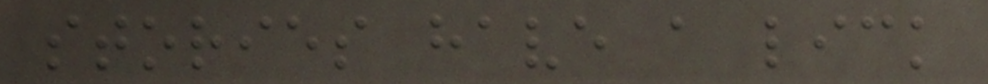stories have a lick
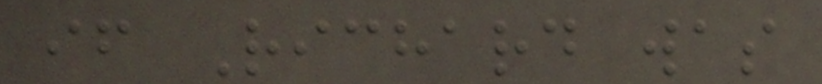if Richard was
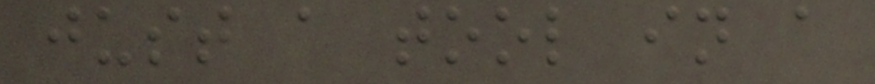just a tool in a
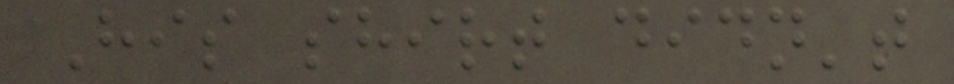His shirt didn't
